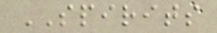SPIRITS
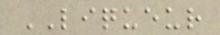LIQUEUR
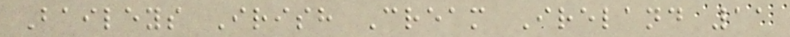Baileys Irish Cream Ireland 11
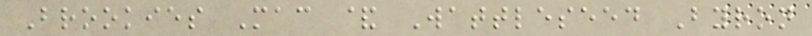Brookies Mac & Wattleseed Byron
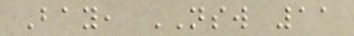Bay, NSW 11
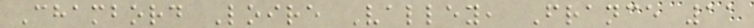Chambord Loire Valley, France 11
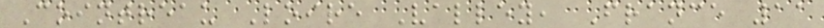Cointreau Loire Valley, France 11
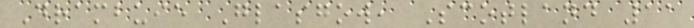Drambuie Glasgow, Scotland 11
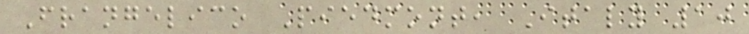Frangelico Piedmont, Italy 10
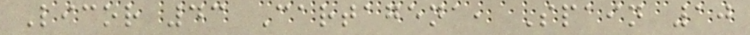Licor 43 Cartagena, Spain 10
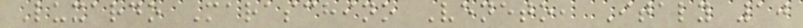Luxardo Maraschino Veneto, Italy 10
